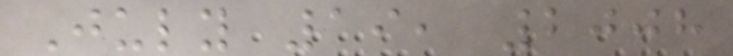July 19, 2008
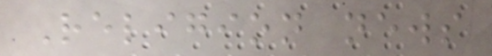Religion news
